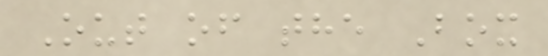Out of the Box
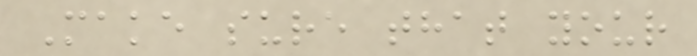Make sure that your
